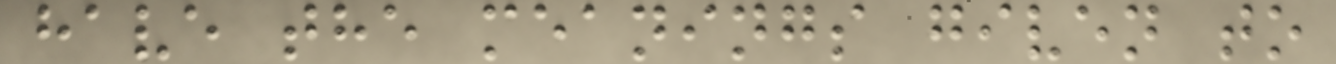have the meanings given to
